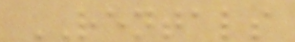RENTALS
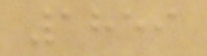1859
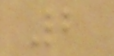2
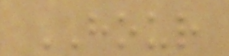HOUR
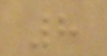8
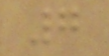7
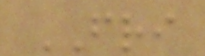FRI
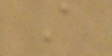A
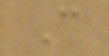C
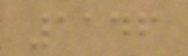1146
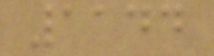1144
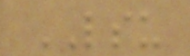LSU
